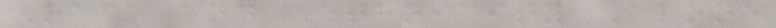Race and Ethnicity Alone
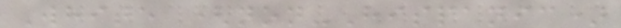White (non-Hispanic)
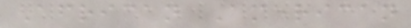African American
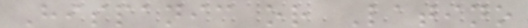Hispanic or Latino
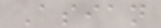Asian
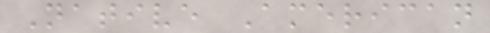Native American
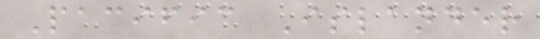Pacific Islander
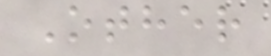Other
